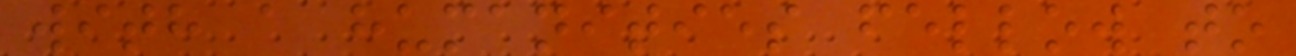with a humanities fellow to
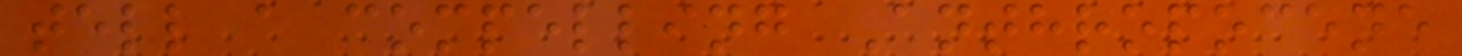tell a compelling Anthropocene
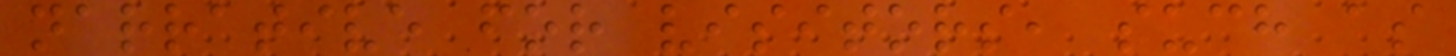narrative for visitors, such as
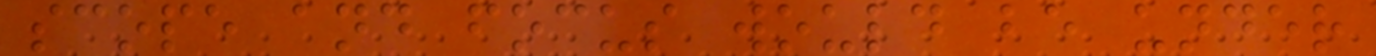scope and focus would be under
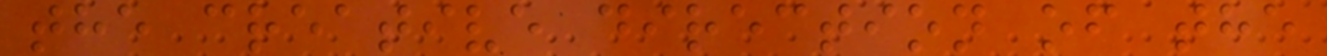the creative direction of the
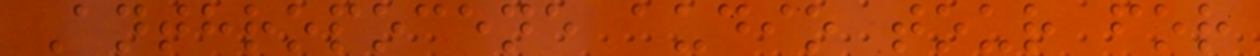Anthropocene audio tour for
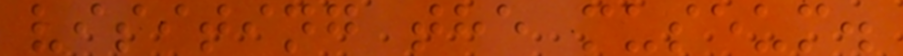visiting the museum.
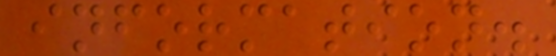information.
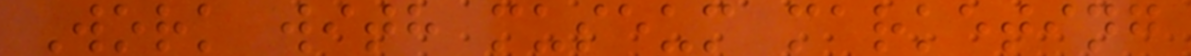Work with museum marketing
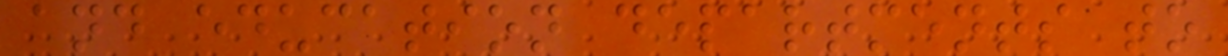and education departments to
